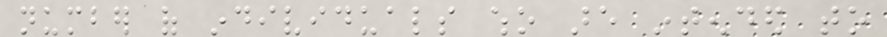number of individuals who are intended to
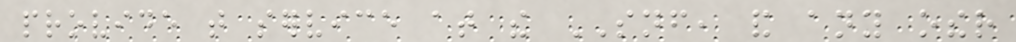provide that service at the SNF, and any other
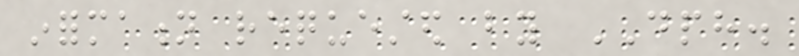information requested by DPH.
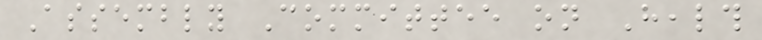Assembly Committee on Health
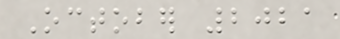October 2021
